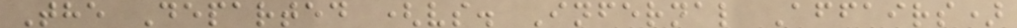The Departed (vs. Infernal Affairs)
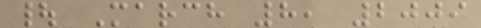| March 8, 2009
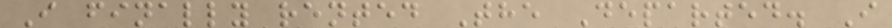I finally rented The Departed. I
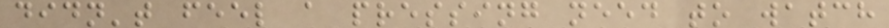didn't feel a pressing need to watch
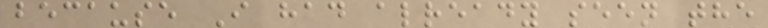because I had already seen the
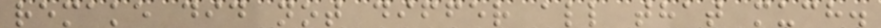remake did not differ all that much.
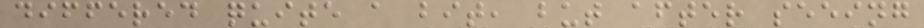differed quite a bit, but after seeing
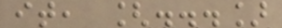it, [...]
